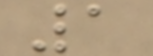1
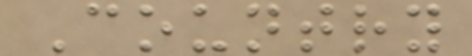Country
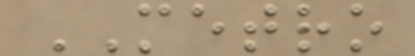METRO
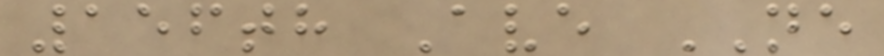156th Ave NE
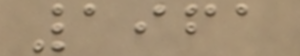1961
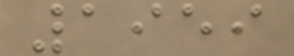1959
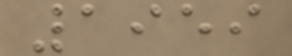1959
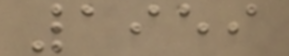1959
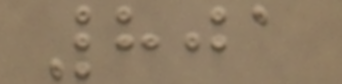801
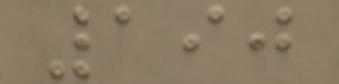190
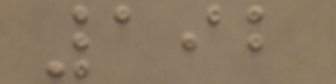192
